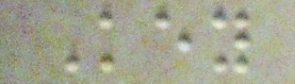Key
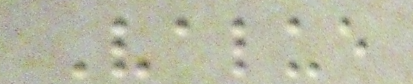Value
